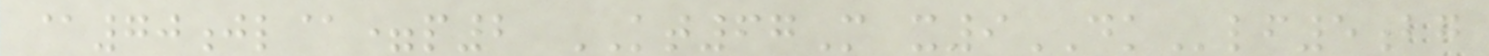@70jl@=p2 KT67M x9DKlf5bg
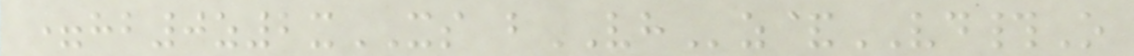=hb0z2xXS bVHz&VD#O
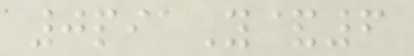0piaY&6
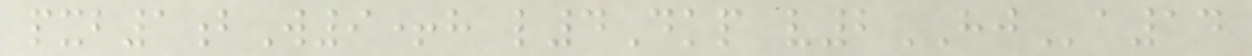pxb1bW9+h l4Dkp v2HJa14
